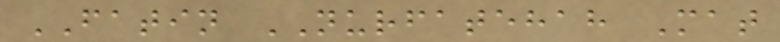FATIN NURFATEHAH Mat
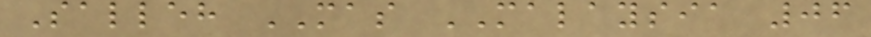Salleh MAS MALAYSIA 06
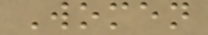Women
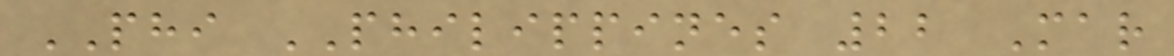PHI PHILIPPINES 22 Mar
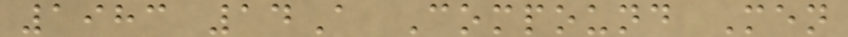1983 14A Compound Men
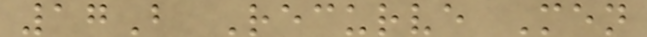17B Recurve Men
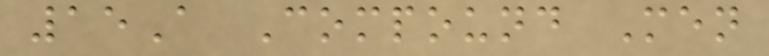15A Compound Men
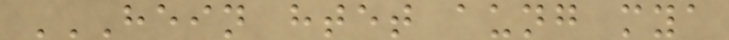HEIN HTET AUNG MYA
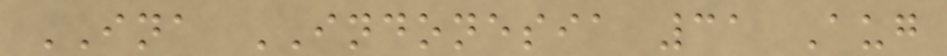INA INDONESIA 31 Aug
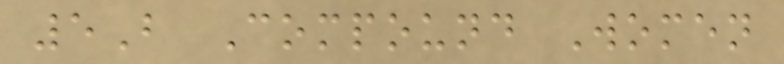5B Compound Women
